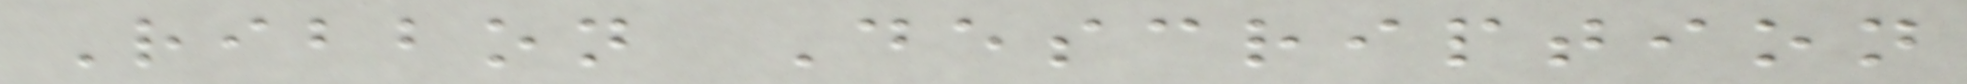Ribbon Description
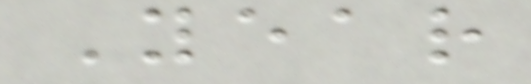Year
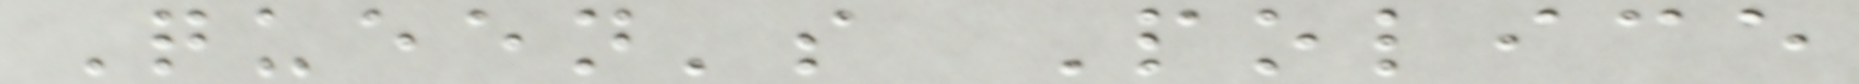Queen's Police
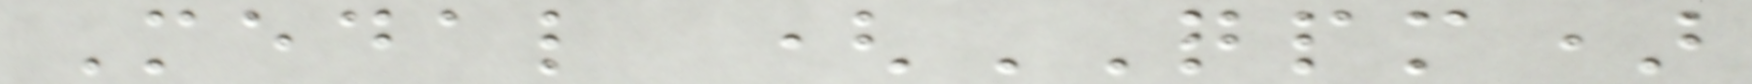Medal (QPM)
